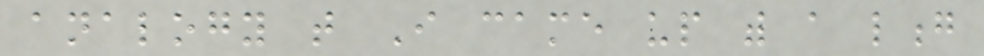analogy that I came up with a long
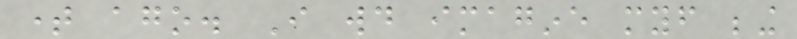time ago. I would imagine myself being
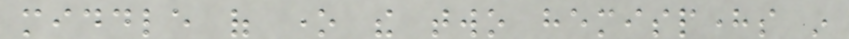middle of one the two hemispheres in
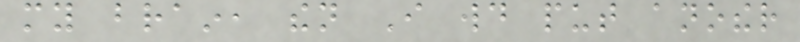my brain, then I would put another
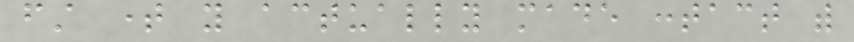first time you actually made contact with
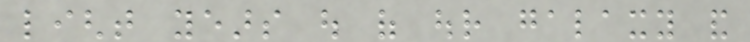light years out of our galaxy and
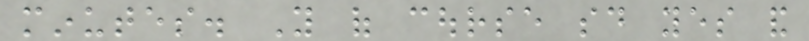minutes. You of course said yes and
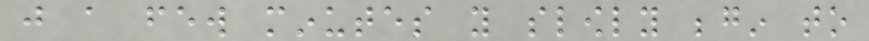just a few minutes you slowly begin to
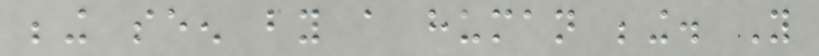being seen by a human being. You
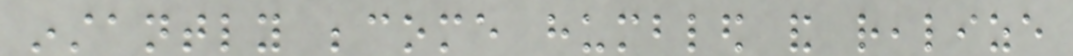instantly become humbled and realize
